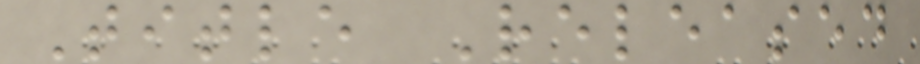Title Released
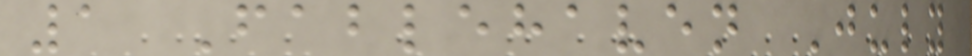1 Fablehaven July
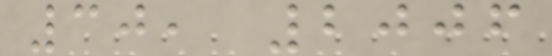30, 2006
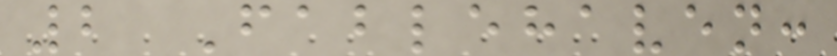2 Fablehaven:
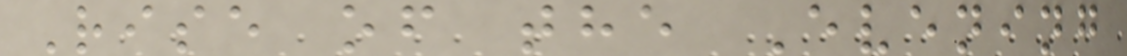Rise of the Evening
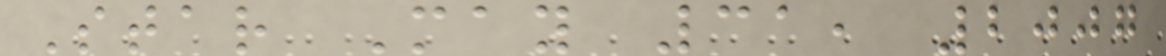Star May 31, 2007
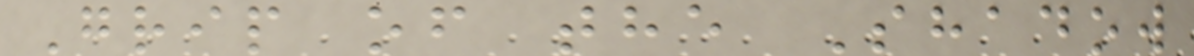Grip of the Shadow
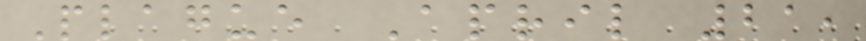Plague April 21,
